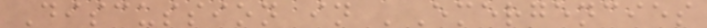Discussion in 'Emergencies
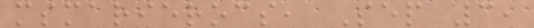msmarierocs, Sep 3,
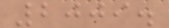2009.
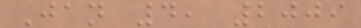Jan 4, 2009
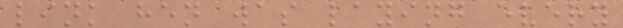link hen was laying every
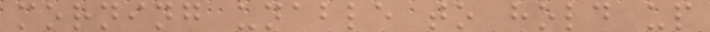morning unable to hold up
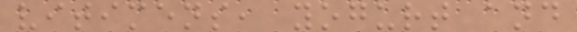vitimens, yogurt and
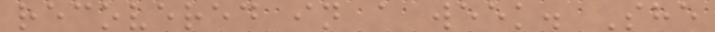recovered in a week. She
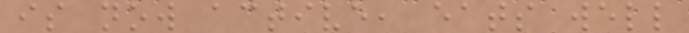is now active, eats well
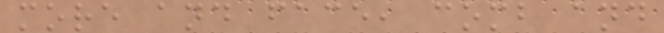more and face, comb and
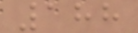188
